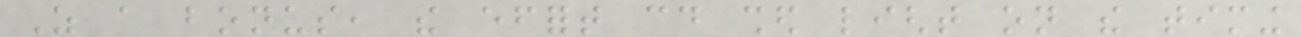As a bonus, the effort could shed light on the timing
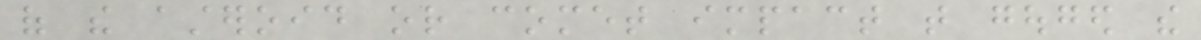of the asteroid or comet impact that gouged the
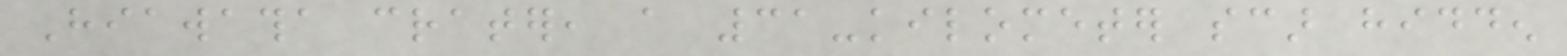Hiawatha crater, a 31-kilometer scar hidden
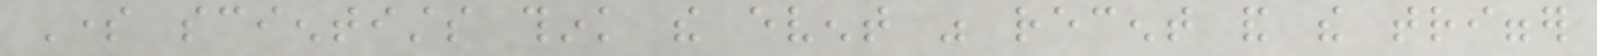Some scientists think the event was recent and the trigger
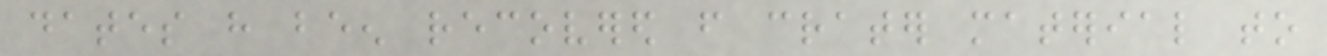dates have been recovered from crater material to
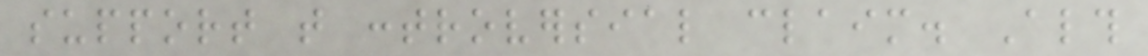support that controversial claim. Although
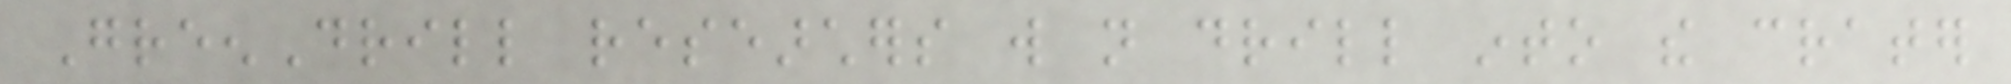GreenDrill researchers will not drill into the crater
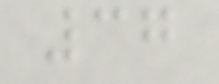37
